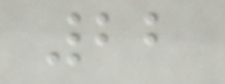22
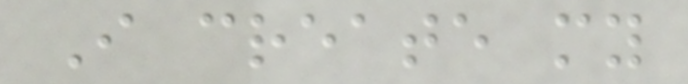I create my
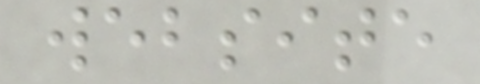website
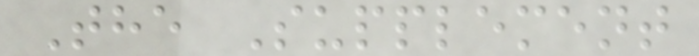The Supplement
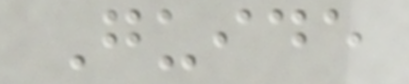Guide
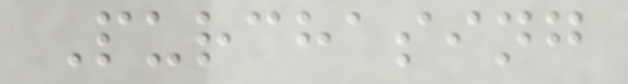Purchasing
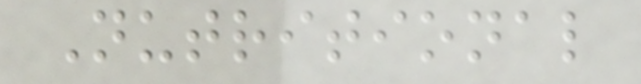Nutritional
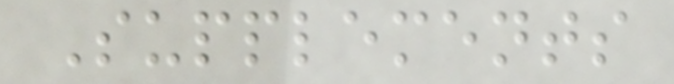Supplements
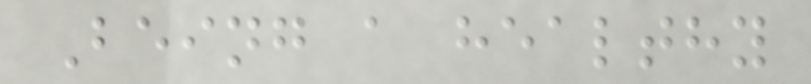Being a healthy
